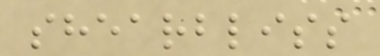shearbliss
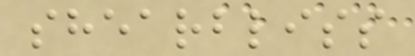shearbliss
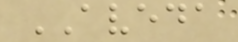AVEDA
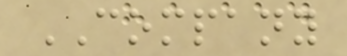COMPANY
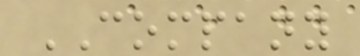COMPANY
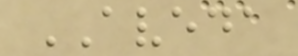AVEDA
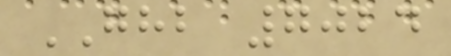GHB 7024
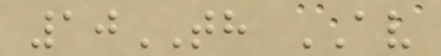10TH AV
